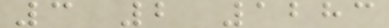3 2 1283
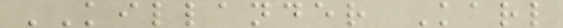KILLANDER Karl
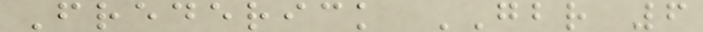Frederick GBR 6
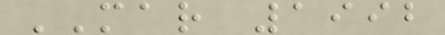MAR 1992
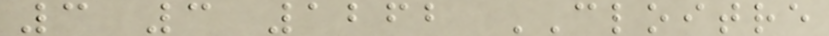3 3 1262 CLOITRE
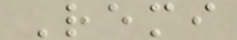Remi
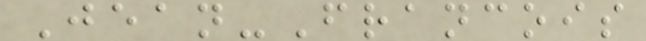Jean-Francois
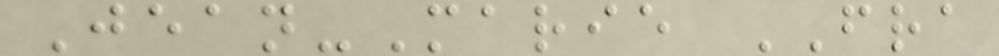Jean-Marie FRA
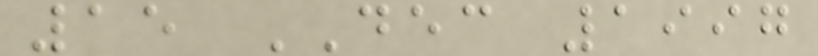15 DEC 1997
